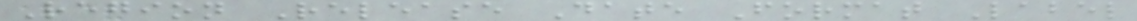Region Release Date Format Label
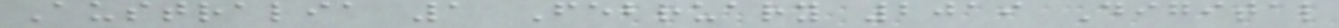Australia 1 February 2019 Digital
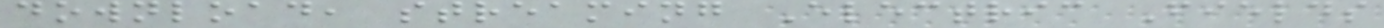download, streaming Electric Fields
